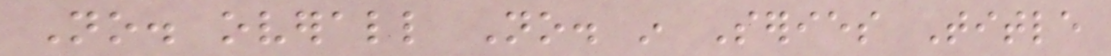No. overall No. in Series Title
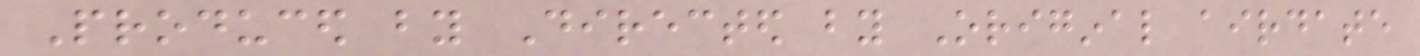Produced by Directed by Original airdate
